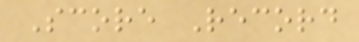Score Record
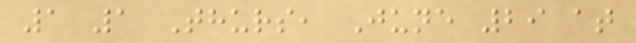1 1 Thurs, June 29 at
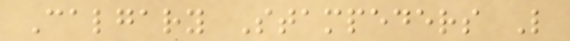Calgary Stampeders L
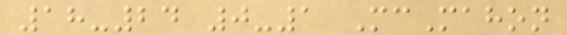18-24 0-1 McMahon
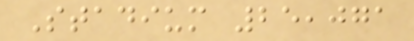Stadium 25,071
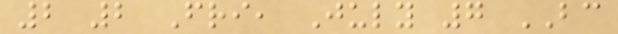2 2 Fri, July 7 BC
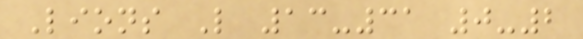Lions L 13-31 0-2
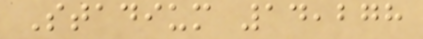Stadium 14,278
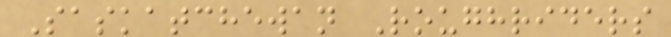Saskatchewan Roughriders
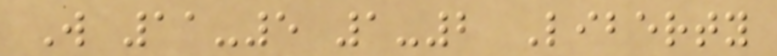W 11-5 1-2 Liberty
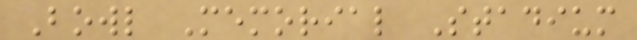Bowl Memorial Stadium
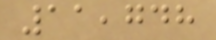11,748
